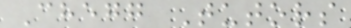Chegg Tutors
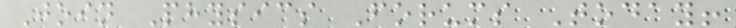Join Physics Forums Today!
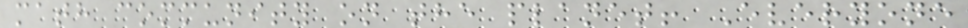math community on the planet! Everyone
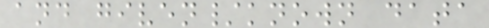and given/known data
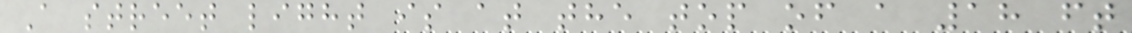A street light is at the top of a 18 ft
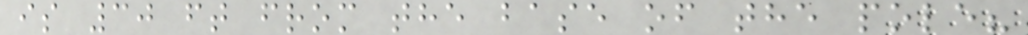is 30 ft from the base of the pole?
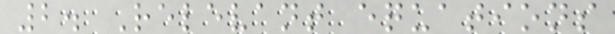2. Relevant equations
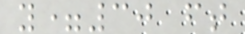y=30 ft
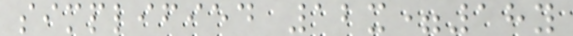simplified 12x=18y
